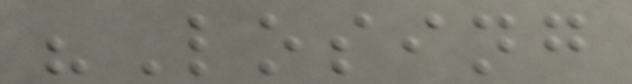"Losing
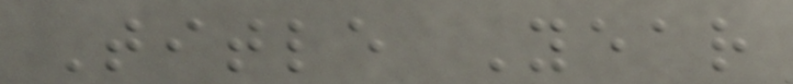Title Year
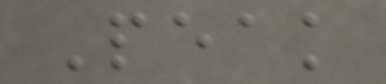Peak
